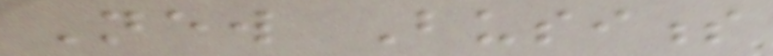New Business
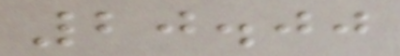20.00
